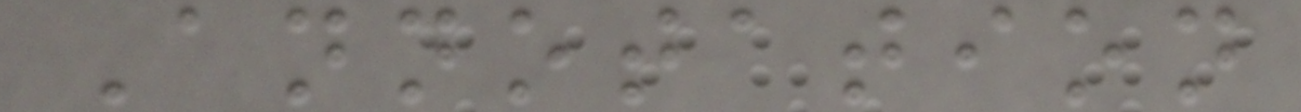Annotation
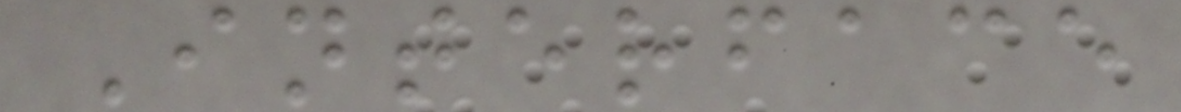Interface
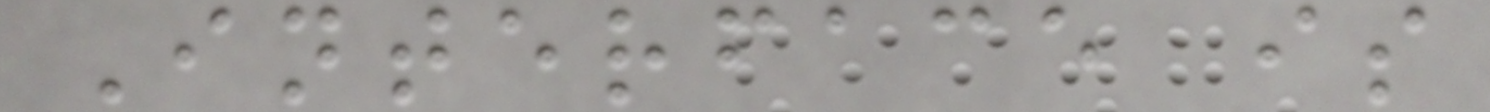Interface is
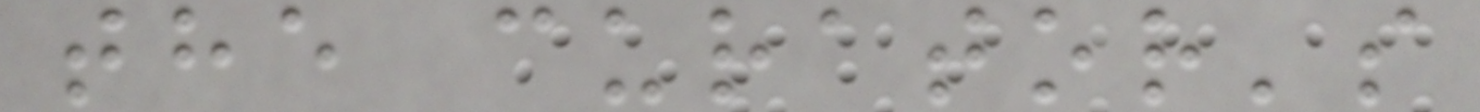the curator's
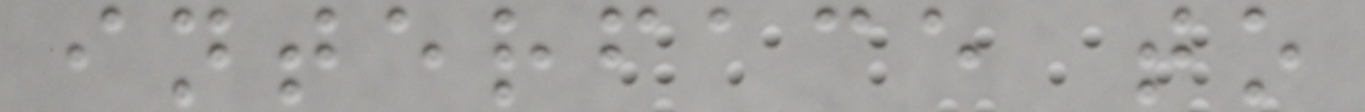interface to
